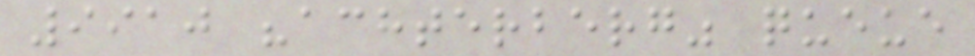9910 "achterberg" queue
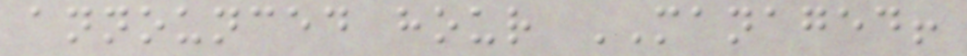announced hour MANAGED!
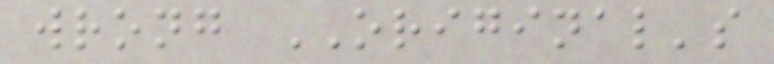wrong ORIGINAL's
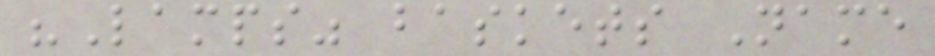"Lamps" baskets Name
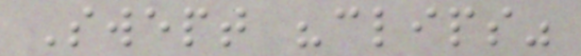Swept "clips"
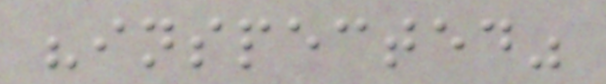"inspected"
